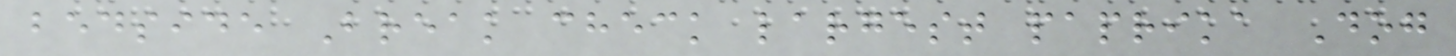bedside Break check largest paprika Dog
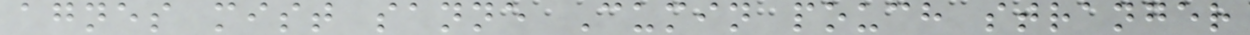agnes mist sanne Cumin pouch stranger
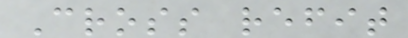Cross refit
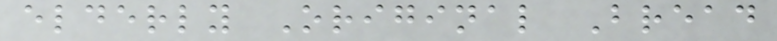elderly Original Bread
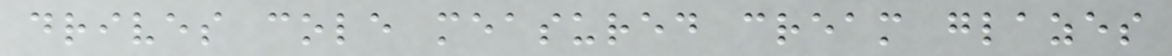drives cole measured cream glazes
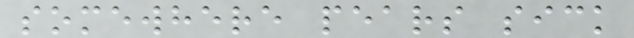somewhere pears sick
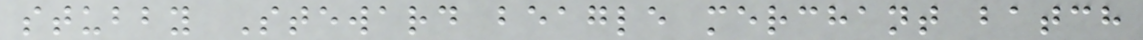stubby Steward beagle merchant batch
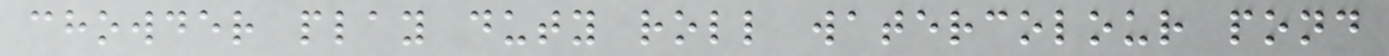chowder play duty roll watercolour pond
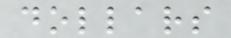dollars
